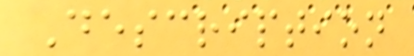Description
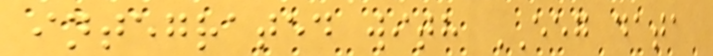integrated with EEG data
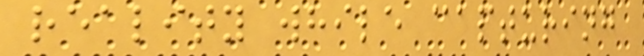reality while capturing
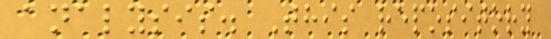analysis. This repository
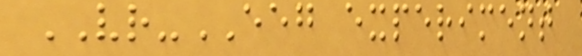VR-EEG experiment
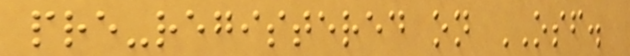pre-registered on OSF.
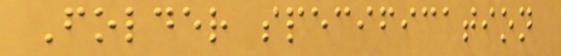Folder specification
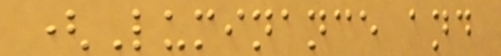(Luminance and
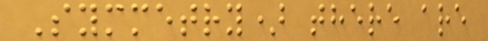Symmetry) there are
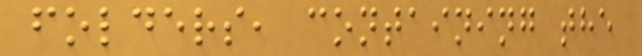folders, containing the
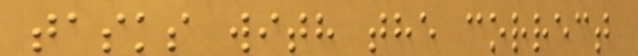tasks with the correct
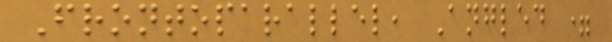Frontoparallel, Angled =
